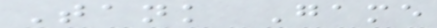Tank Game
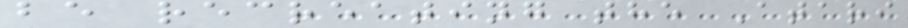be recreating the Atari
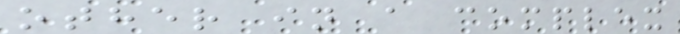other in a complex
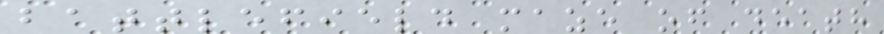battlefield maze of death
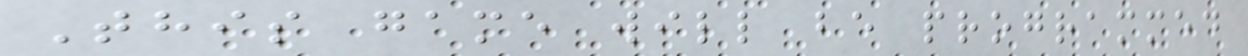This game will be programmed
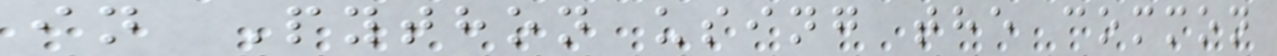in Python using the common
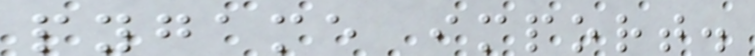pygame import.
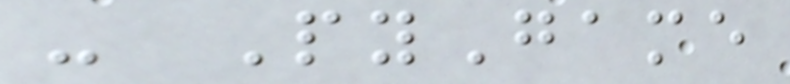- PyGame
